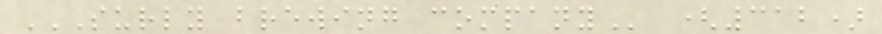SURLY BREWING COMPANY (312)
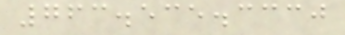763.535.3330
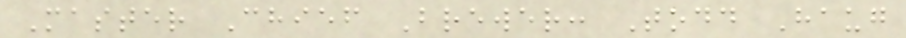Master Chief Brewer: Todd Haug
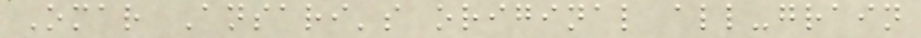Omar Ansari's original all-grain
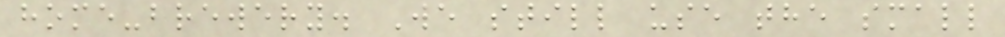home-brewery. We still use the small
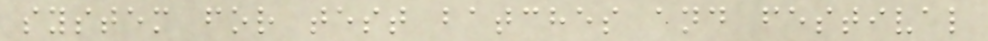system for test batches and festival
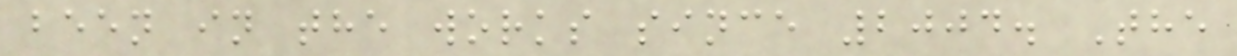been in the works since 2004. The
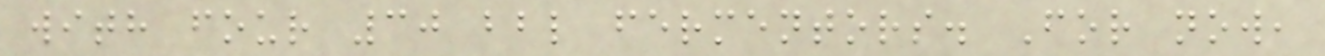with four 30 bbl fermentors. For now,
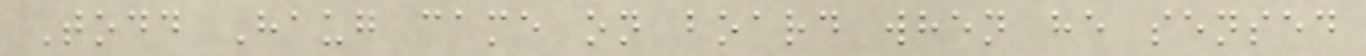Todd Haug came on board when he sensed
